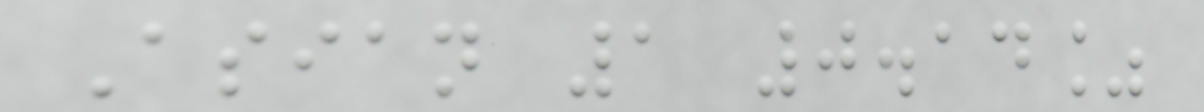Asian 1 0.14%
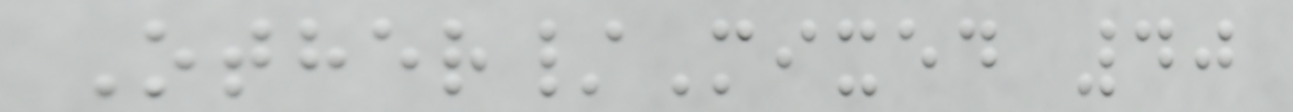Other/Mixed 40
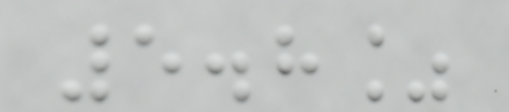5.8%
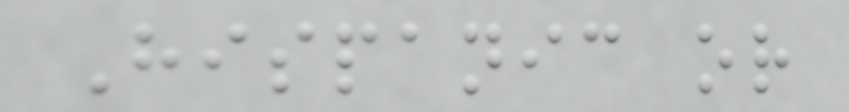Hispanic or
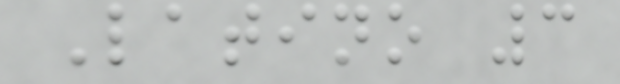Latino 3
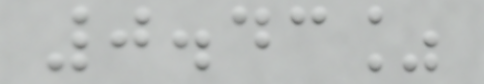0.43%
